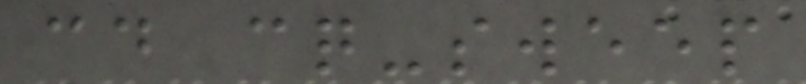cd cq-sweep
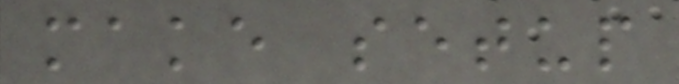make setup
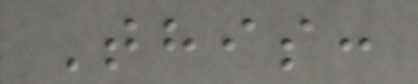This:
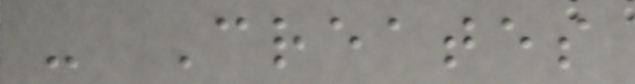- Creates
